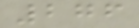276
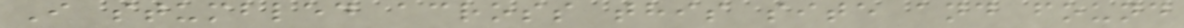I stumbled across this site and found
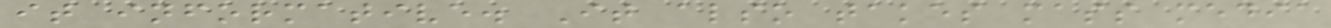it informative. It also takes mass media
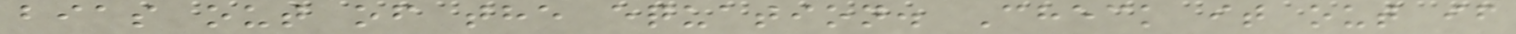bias out of the equation. Check it out if
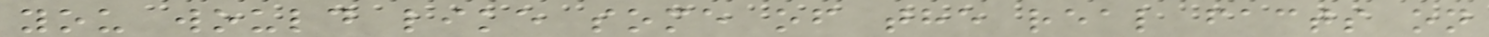you would like some of the real facts on
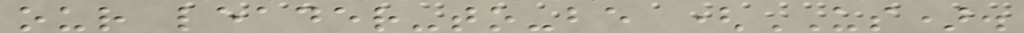our leader-to-be (US).
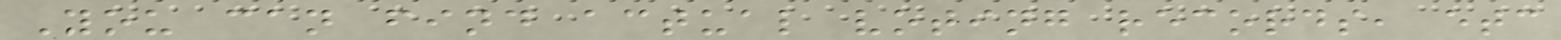You can find actual voting records, etc
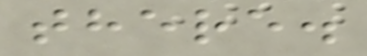there.
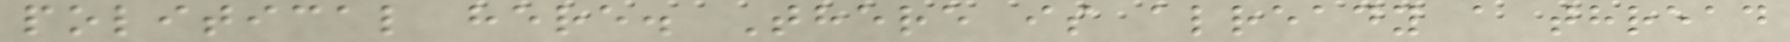political here. There is already a thread
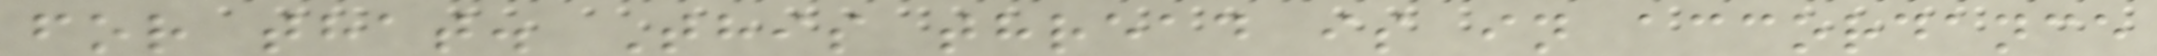for that. This thread is in accordance
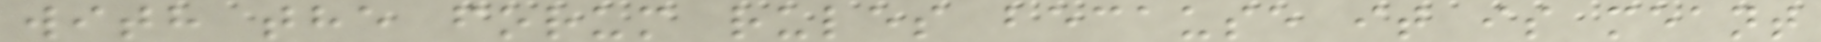with the forum rules because it is meant
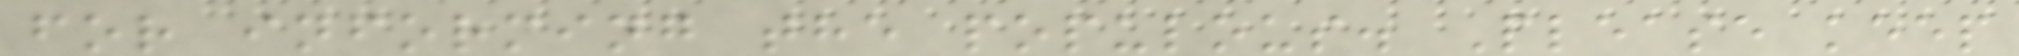for informing the populous. Please keep
